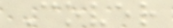Cover
